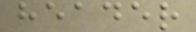header
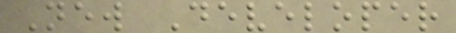New Developer
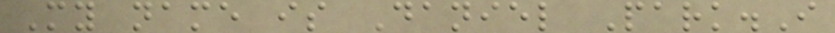My name is Daniel Park.I
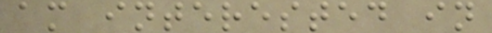am interested in
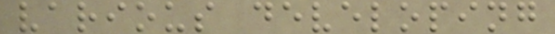various developing
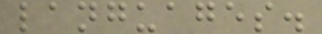languages.
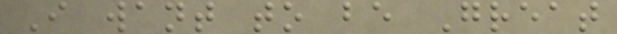I want to be Great
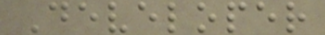Developer
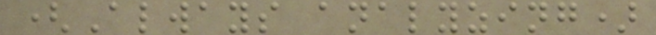(Always analyzing)
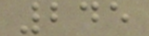245
